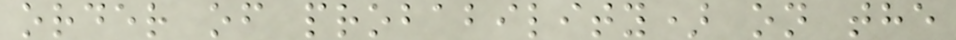order of probability) on the
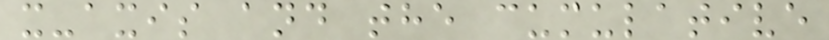x-axis and the cumulative
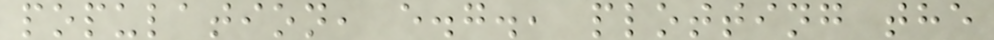population, e.g., plotting the
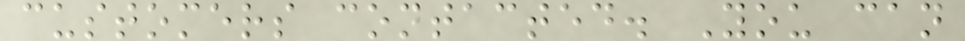customers contacted. You can
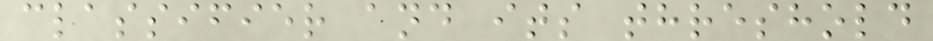classifier and its threshold
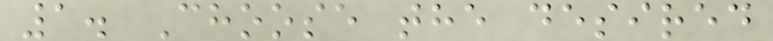1. Choose the desired
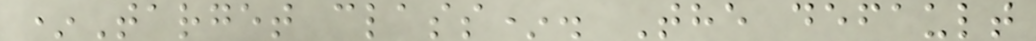*Target class*. The default
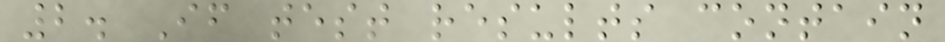2. If test results contain
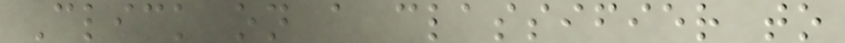Click on a classifier to
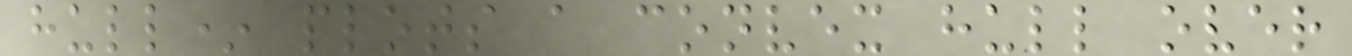hull* plots a convex hull over
